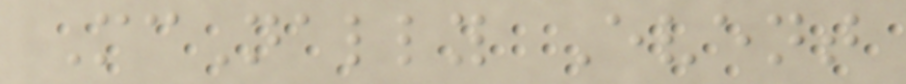McNally Event
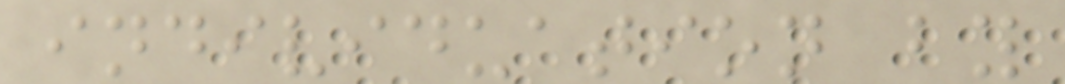individuation by
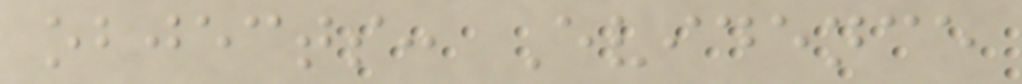objects: Evidence
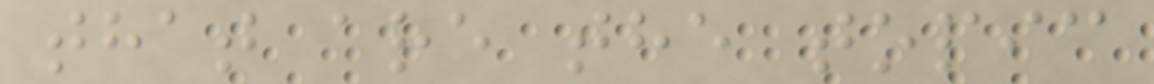that are the topic
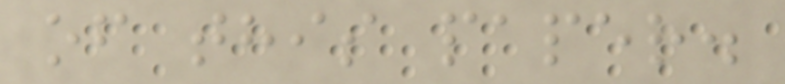of this paper.
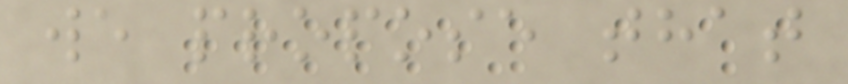we propose that
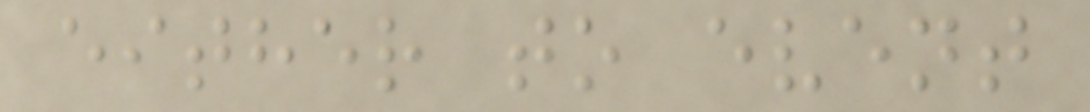either to event
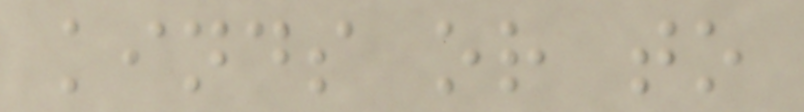kinds or to
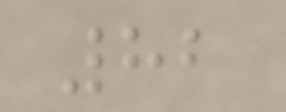82
